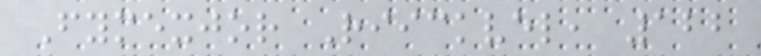Fymexjor Riickvel, 122
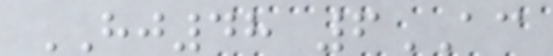HJ48 6AC
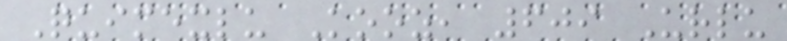Quimexlu Kooz, 609 Urlu
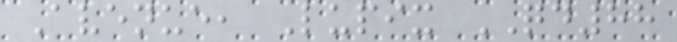Avenue, Lupix QD88
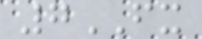7FX
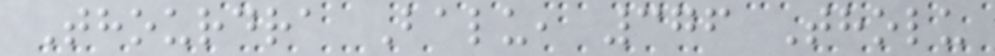Thourdra Balu, 376 Tholu
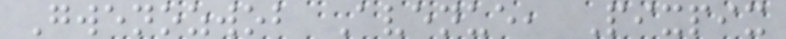Gwenozwob Avenue, Pixpix
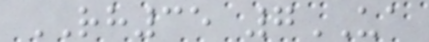RH35 7UA
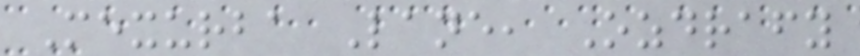Mexurba Lane, Ozdrafy
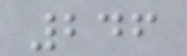246
